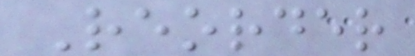Reorder
